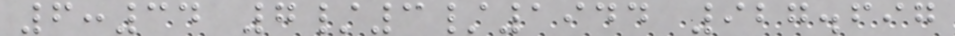6:34 7/3/1944 927.697
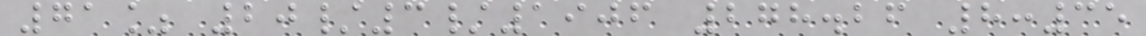71% 20/3/1906 278.26 8:35
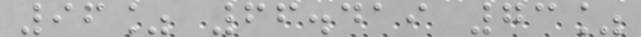96% 66.419 73%
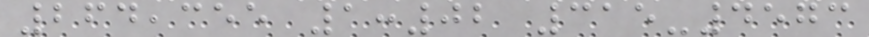264,355 1:02 315-4573
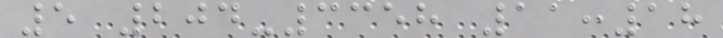5 204-3358 11:18
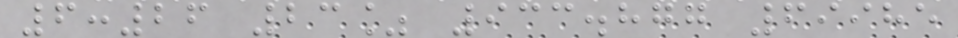6:26 23% 933.877 69985
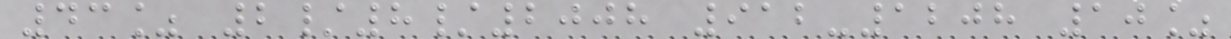43% 2/8/2008 912-1208 10%
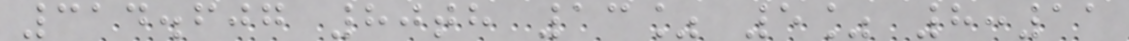314.607 80th 13% 5% 8:11
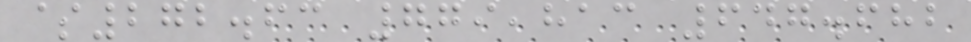$272.63 779,813 647.682
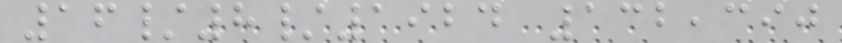16/8/1924 132,390
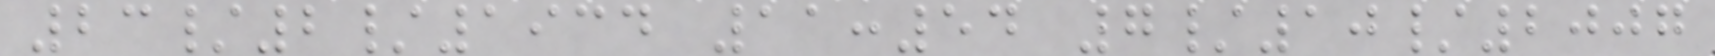23/2/1934 11:54 7/10/2007
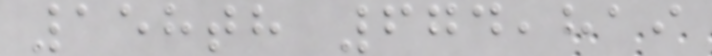158th 674,819
